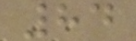84
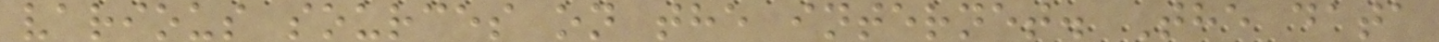various sources on the internet. The data
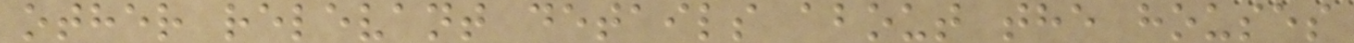other relevant details about the houses
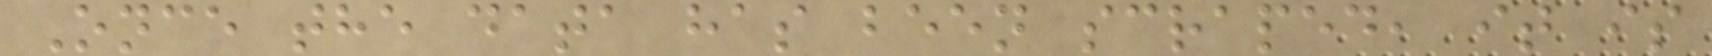Once the data has been scraped, it is
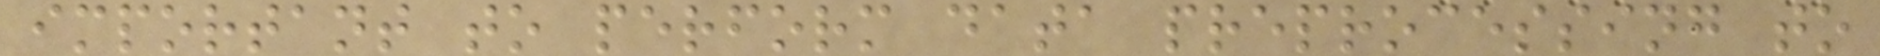important to perform data preprocessing to
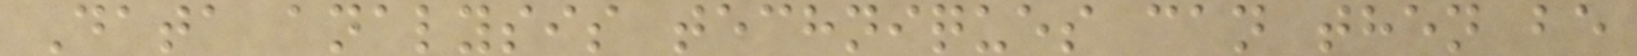Data analysis techniques can then be
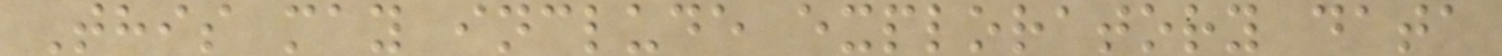This may include exploratory data
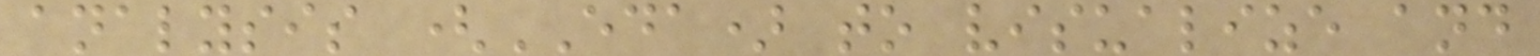analysis (EDA) to visualize and
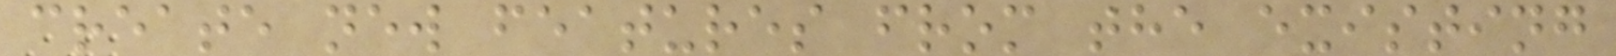create new features from the existing
